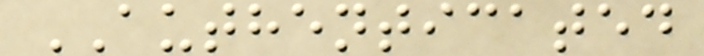AUTHENTICATED
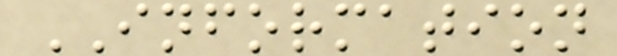INFORMATION
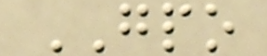GPO
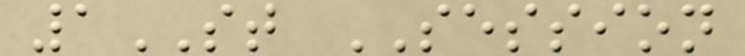1ST SESSION
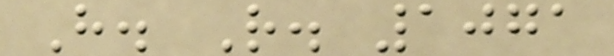H. R. 1071
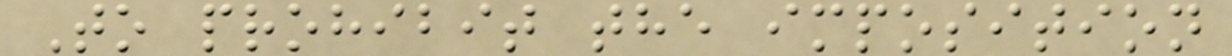To prohibit the imposition
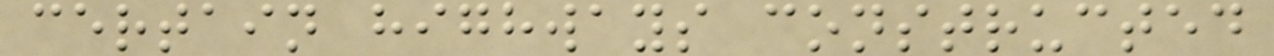certain highways constructed
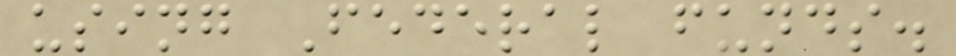using Federal funds.
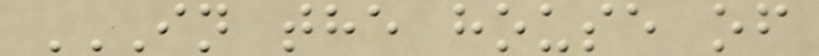IN THE HOUSE OF
